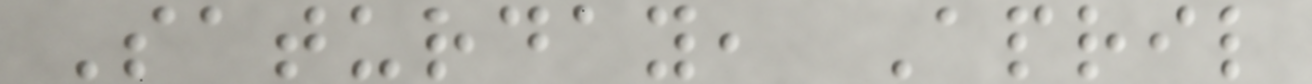Saturday, April
